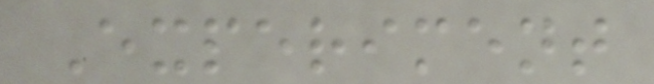Experiment
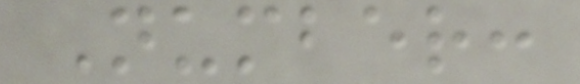Number:
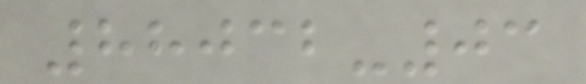88032-03
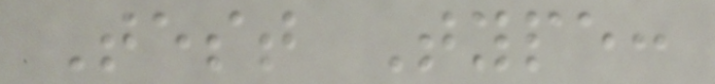Test Type:
